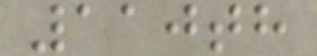110th
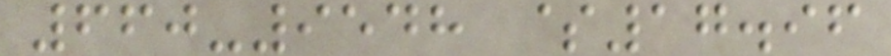660-9548 $17.96
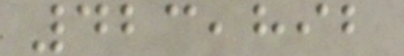423,892
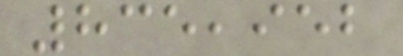835,952
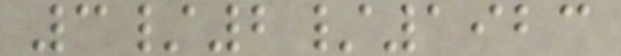3/2/1923
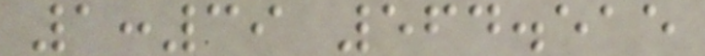1:39 564.515
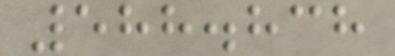588.838
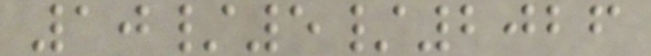10/5/2026
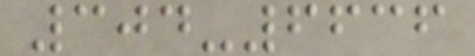304-6636
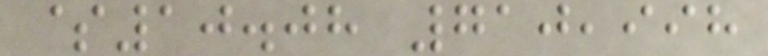$10.08 710,998
